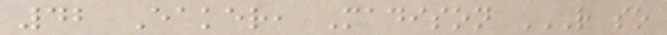42 Eaker, Madison R SO
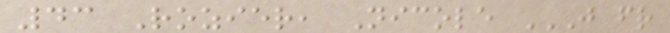43 Rozier, Nicole J FR
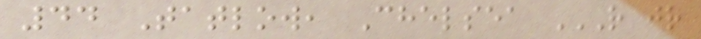44 Tatlow, Chelsea R JR
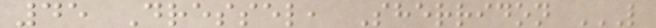45 Dressel, Sherridon L
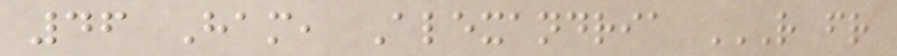46 Ham, Alexandria R FR
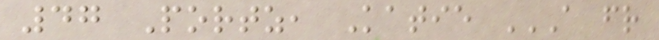47 Portz, Katie A FR
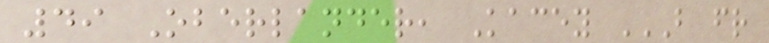49 Oberlander, Kacey B FR
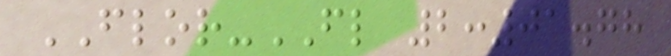FLOR-FL 2:01.78
